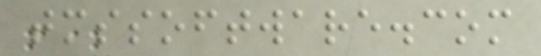tmssoftware.com
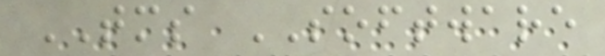TMS SOFTWARE
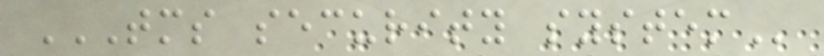TMS SECURITY SYSTEM
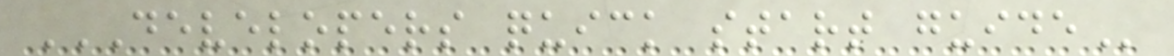DEVELOPERS QUICK START GUIDE
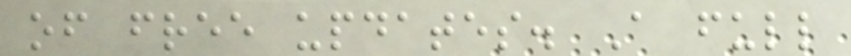of free updates. A full
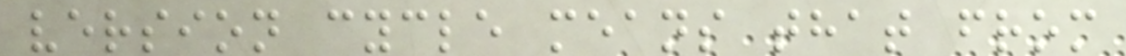version cycle means that from
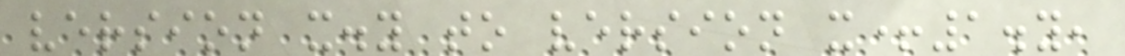version x.y to version x+1.y,
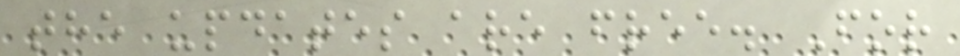the updates are free. For
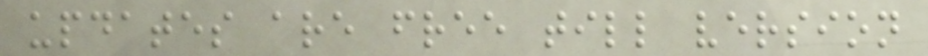updates are free till version
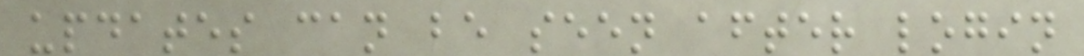updates can be seen after login
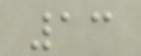13
